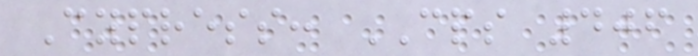Cypress: CPS 406
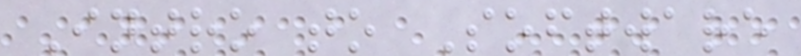Intro to Software
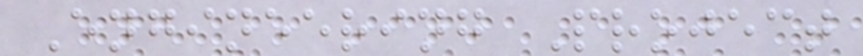Engineering Project
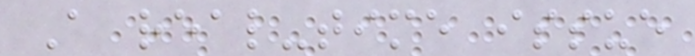A real-time issue
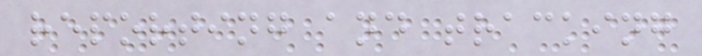reporting and tracking
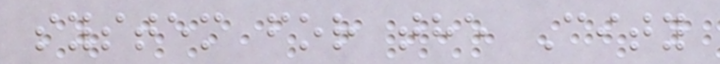system for the City
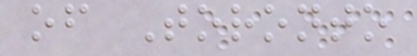of Toronto
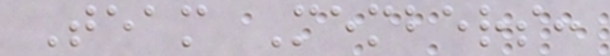Team Members:
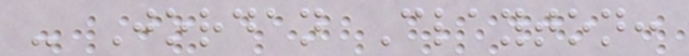- Jordan Clayton:
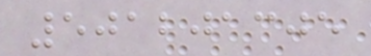501201305
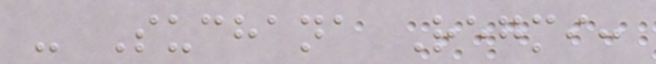- Suchana Regmi:
